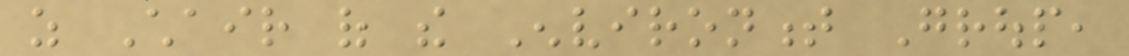as Chair of the Environment Group,
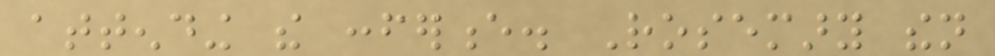attending the conference. Rosemary then
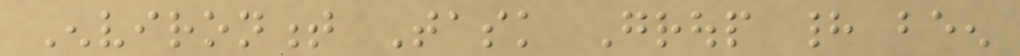Environment Task Group had been
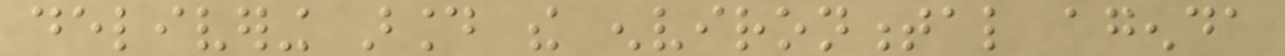delivering around the environmental agenda
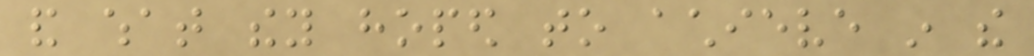and what they hoped to achieve in the
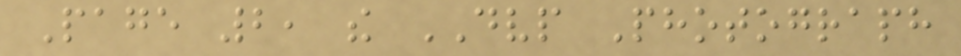Page 2, the DVP Photograph
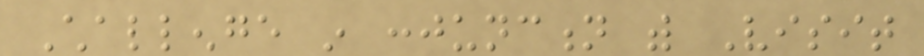Challenge in conjunction with Visit
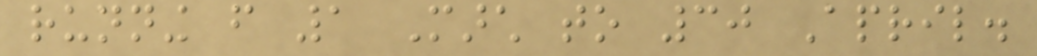running from 1 March to 30 April.
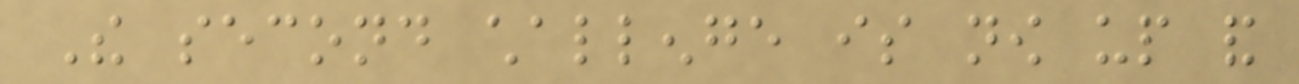The second challenge is now up and
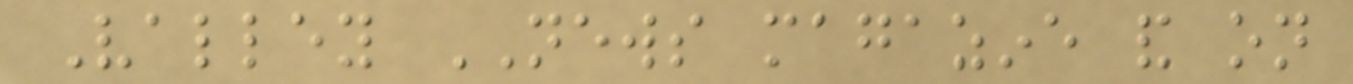Valley NEWS magazine and on
